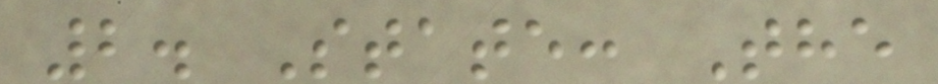2. State: The
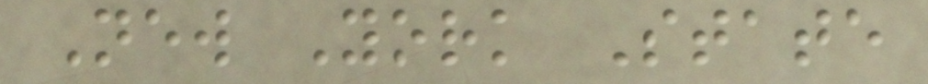New York State
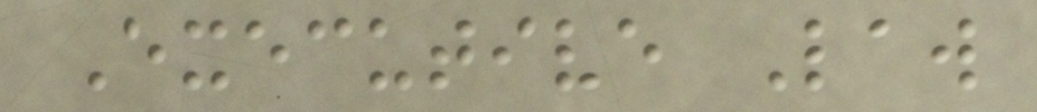Executive Law
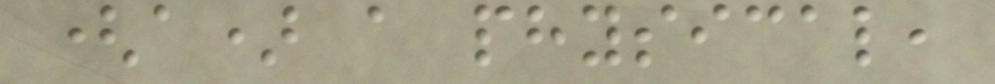(a) a physical,
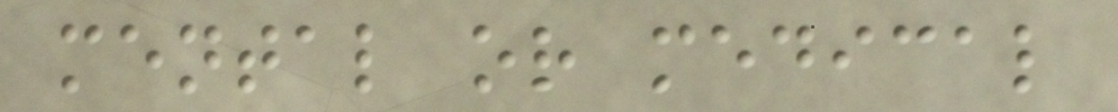mental or medical
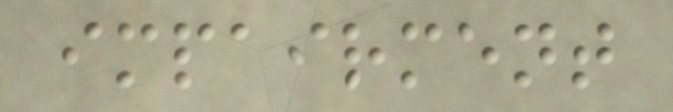impairment
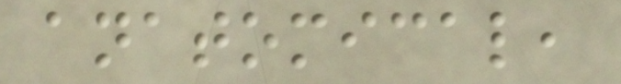anatomical,
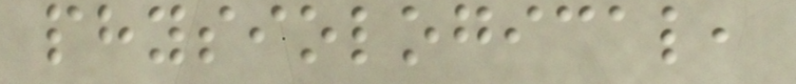physiological,
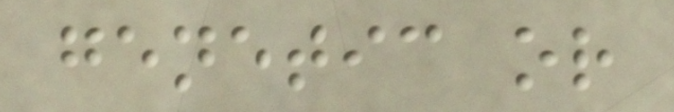genetic or
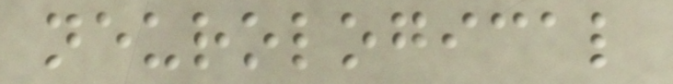neurological
